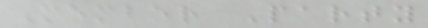Member Party
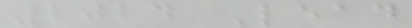2024 Lead
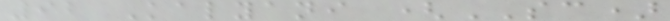92 Kalyani (SC)
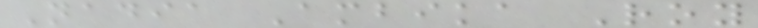Nadia Ambika Roy
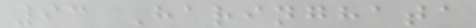93 Haringhata
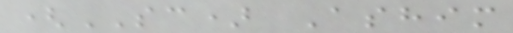(SC) Ashim
